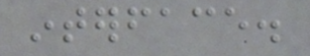interface.
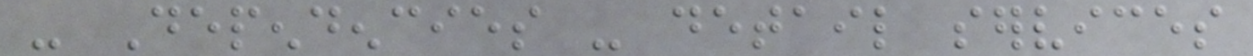- Dependencies - detail services
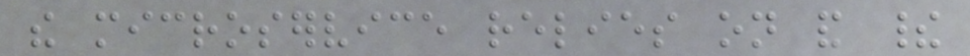the microservice relies on and their
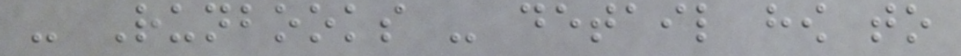- Runbooks - detail how to
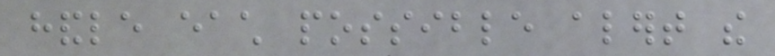handle each possible alert the
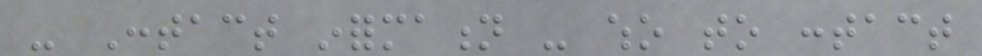- Contact information - who to contact
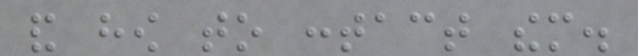and how to contact them.
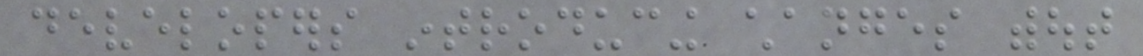developers introducing changes without
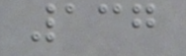137
